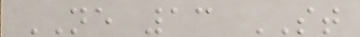NE 13 ST
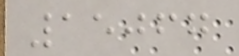15067
